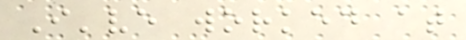I've worked at
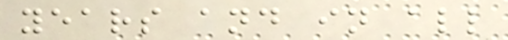years and in all
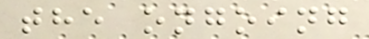the ongoing
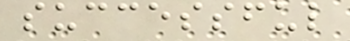successful
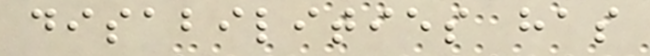disabilities has
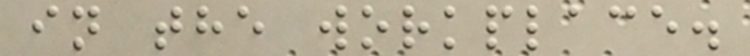in the workplace.
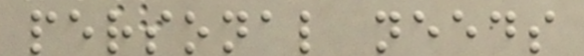personal needs
